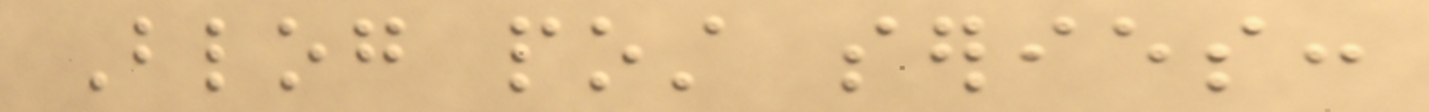Blog post series:
